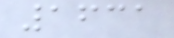1631
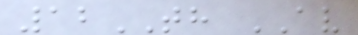12TH AV
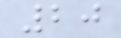20
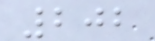202
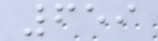659
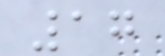17
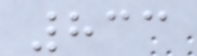833
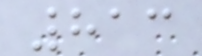813
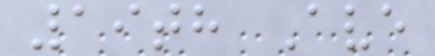19th Ave
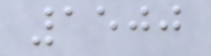1500
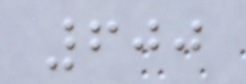600
